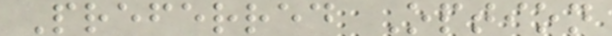Preferred Option
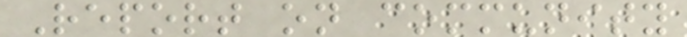Report on community
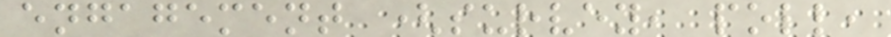engagement (survey, poll,
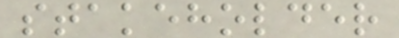stakeholder
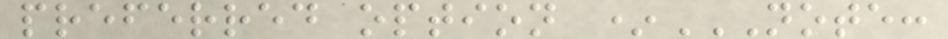preferred option *NOTE:
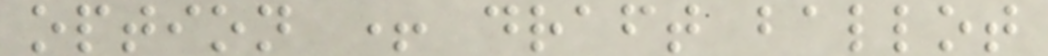option + draft ballot
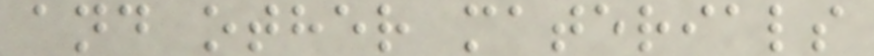and other materials
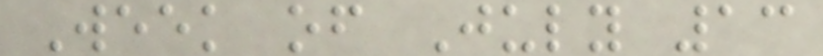Week of July 13
